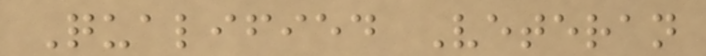Qualified Veteran
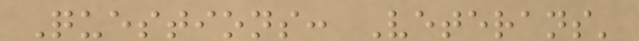Questions: Veterans'
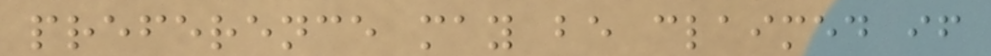preference may be claimed if
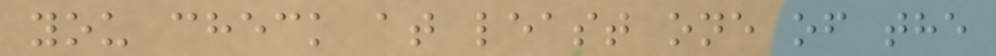you check at least one of the
